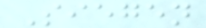Siegen
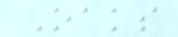Oaks
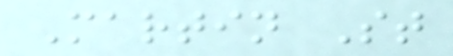Martin St
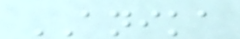ANIKA
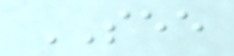SEE
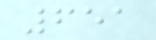651
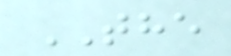THE
